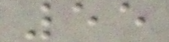55
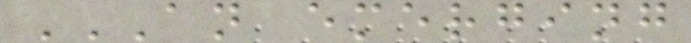AN EMERGING
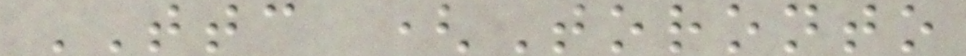TTC (Toronto
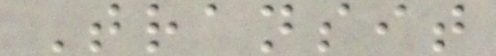Transit
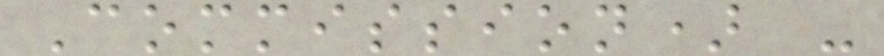Commission) -
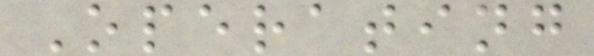Operating
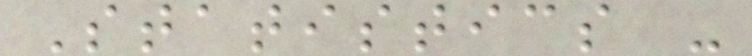Statistics -
